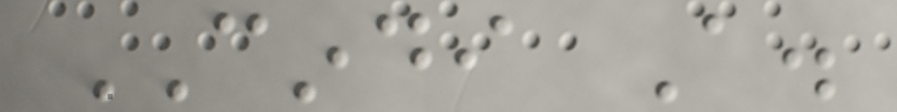CINDI A.
